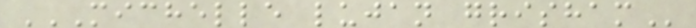MICHELLE LUJAN GRISHAM
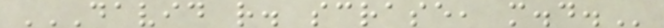DAVID R. SCRASE, M.D.
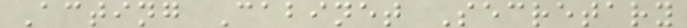Acting Cabinet Secretary
